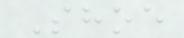Shoe
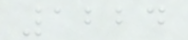1224
